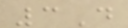3D
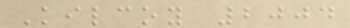Kilcoy 2004
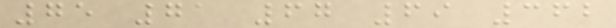75 71 67 69 362
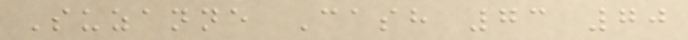Suzanne Cash 73 70
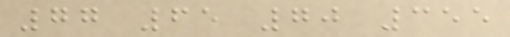77 65 70 355
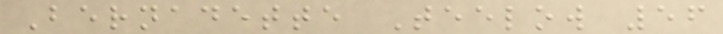Bernadette Teelow 56
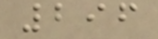296
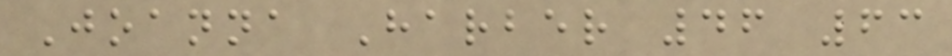Joanna Harber 46 63
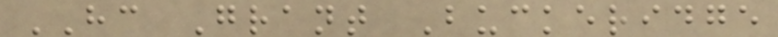HC Grant Buckeridge
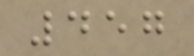457
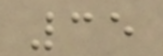35
